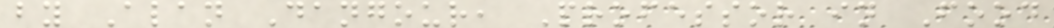by Alan Dangour, Professor in Food
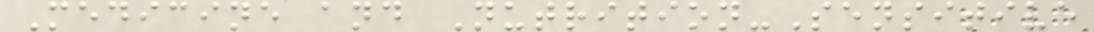Medicine and Nutrition-Sensitive
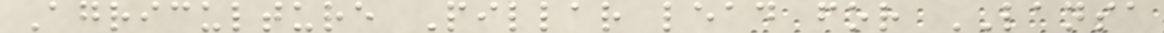Agriculture Pillar lead for LANSA
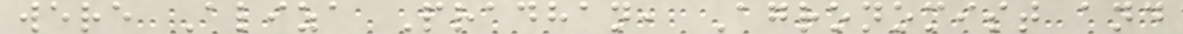were Aliza Pradhan, Agronomist and
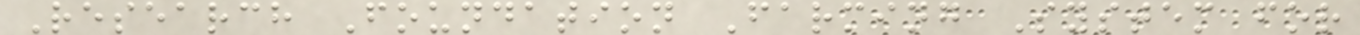Research Foundation Farming System for
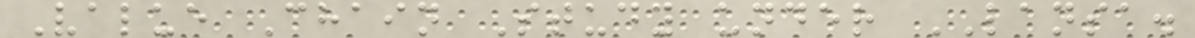Value Chain Study under LANSA.
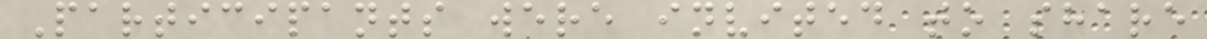Participants were invited to share
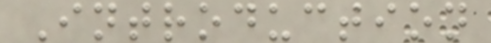Introduction
